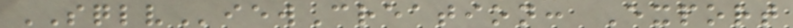SQLViewCreation: Export
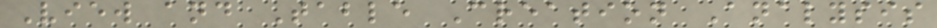View and Table Creation Analysis
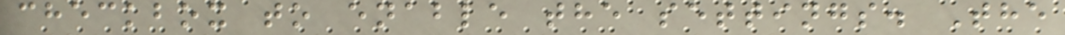checkbox to enable the settings. The
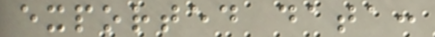exported data:
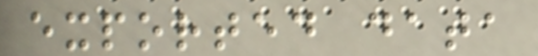exported data
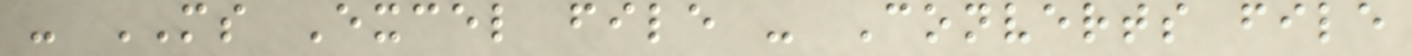- MS Excel file - Converts file
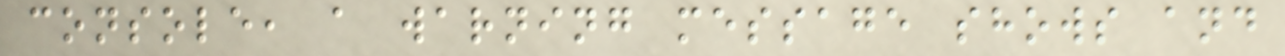console, a warning message shows and
